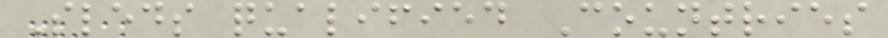Sleds qualified Countries
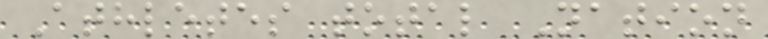Athletes total Nation
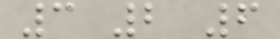3 2 6
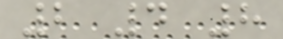2 4 8
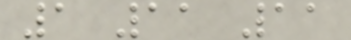1 11 11
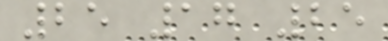25 17 25
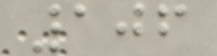106
